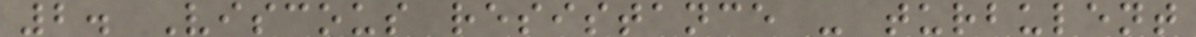2. Viscous resistance - turbulent
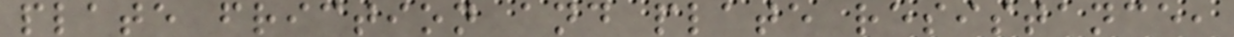plate friction and plate resistance,
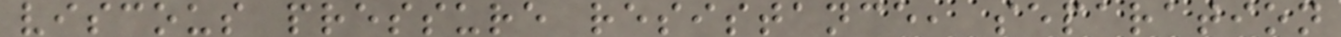viscous pressure resistance, separation
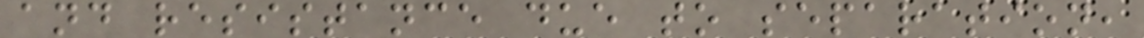and resistance due to separation,
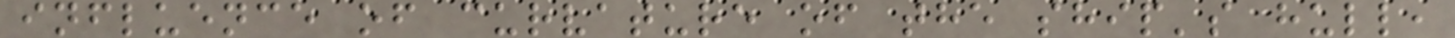influence of curvature of the ship's hull,
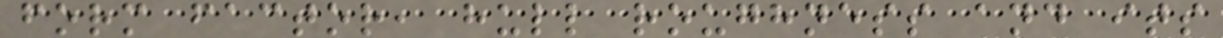form factor, hull roughness and its
